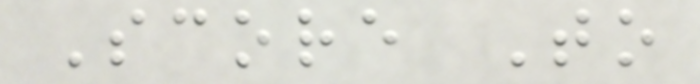Score To
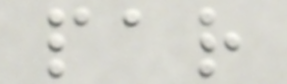par
